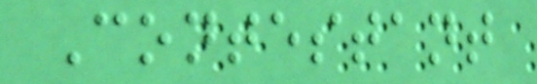Contestant
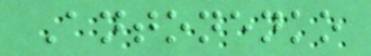Antonenko
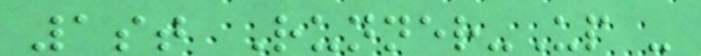1st Runner-Up -
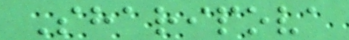Sharipova
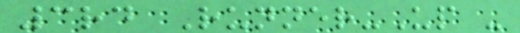3rd Runner-Up -
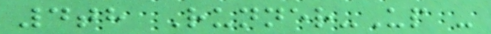4th Runner-Up -
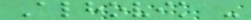Alhovik -
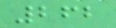262
